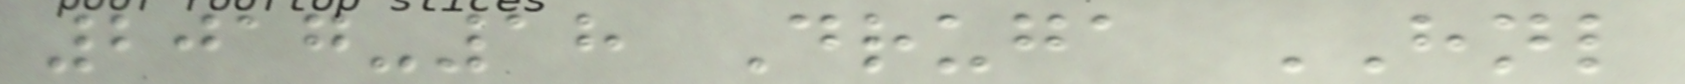2017-18 Druga HNL
